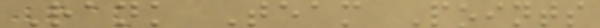Rank Team Points
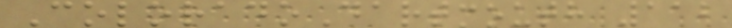ColoradoDartmouth 112
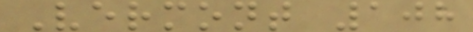Vermont 108
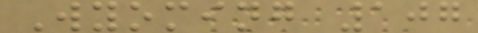Wyoming 107
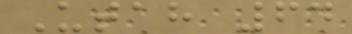Utah 64
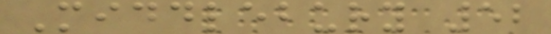Middlebury 52
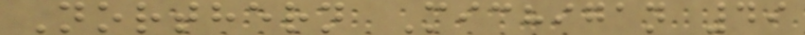Northern Michigan 49
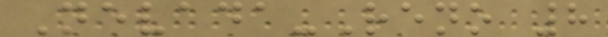Nevada-Reno 8
